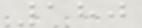180
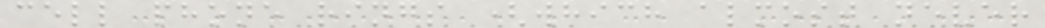cell phone rings (which almost never
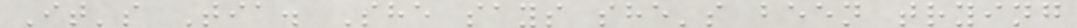It's Tia. She says she's been trying
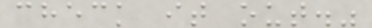check it out."
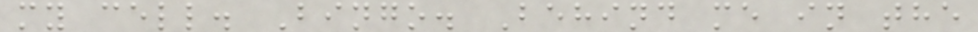my cell. Bingo. Behind me in the
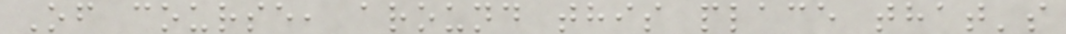Of course, around this place that's
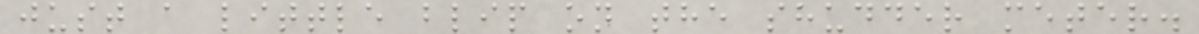just a little blip on the shudder meter.
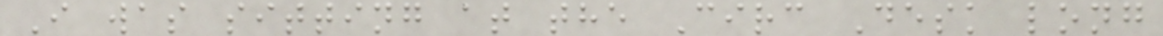I was sitting at the Circ Desk long
